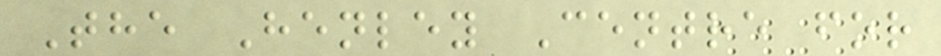The Henley Centre for
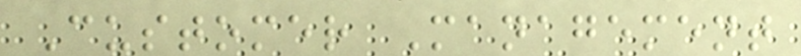Customer Management
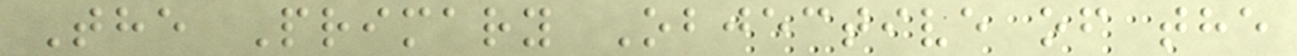The Primary Objective of the
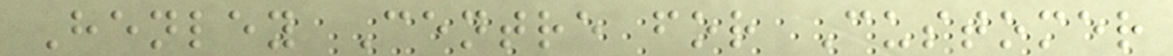Henley Centre for Customer
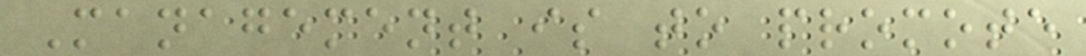Management is to promote
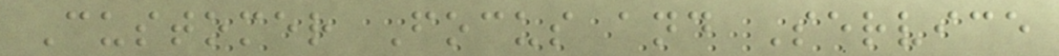Customer Focus and Service
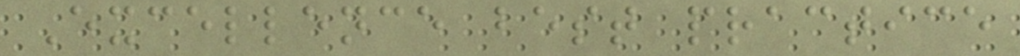Excellence best practice
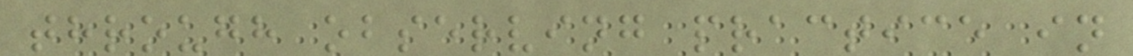through observing practice in
